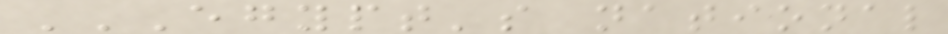EGYPT'S NATIONAL
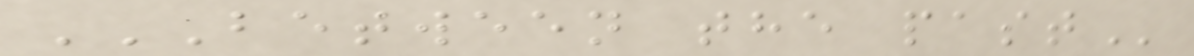BETWEEN THE PAST
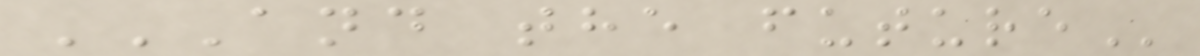AND THE FUTURE
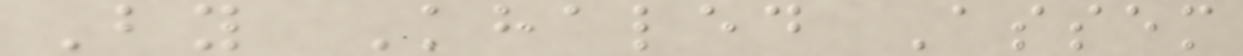By Khaled Assem
